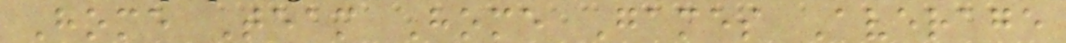Home Team Home Games Average
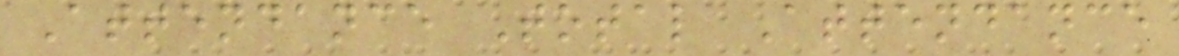Attendance Total Attendance
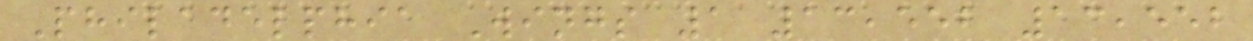Philadelphia Wings 1 13,552 13,552
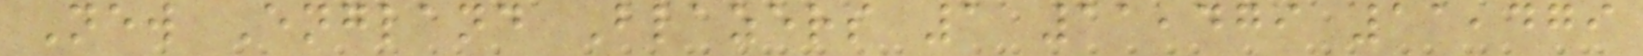New England Blazers 1 11,479 11,479
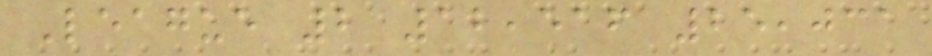League 2 12,516 25,031
